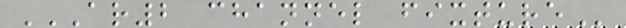AR2 CHANNEL FIXTURE
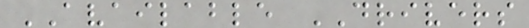AVAILABLE DRIVERS
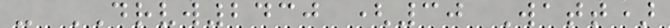- DRVW2430 (30 Watt)
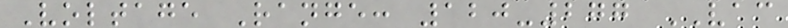Voltage Range: 120-277 VAC
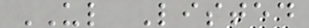UL Listed
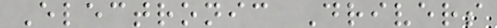Electronic Drivers
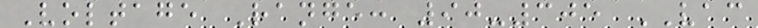Voltage Range: 90-305 VAC
